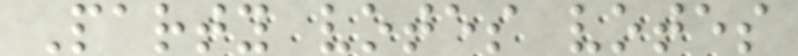Party votes votes
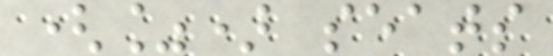(%) seats
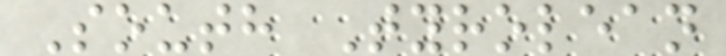South Tyrolean
